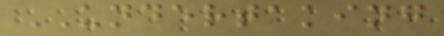UNDERTAKING
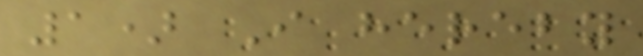1) I hereby
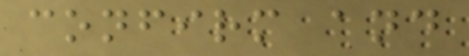confirm and
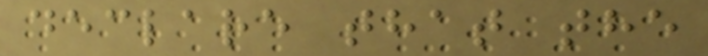declare that the
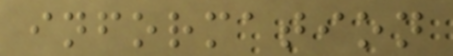information
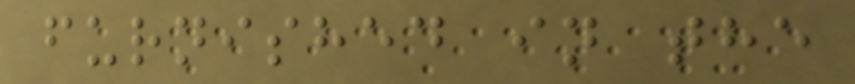furnished in the
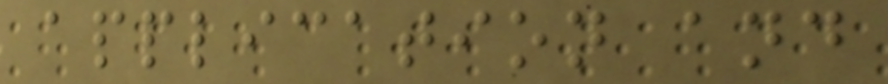application and
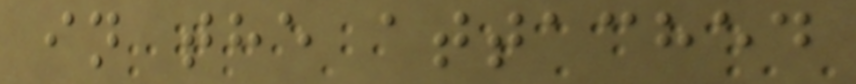in the attached
